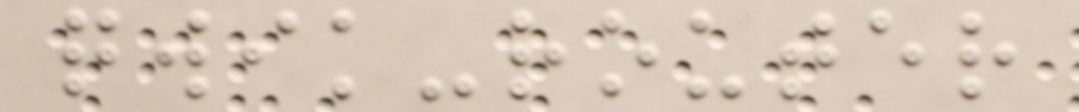qwik-router
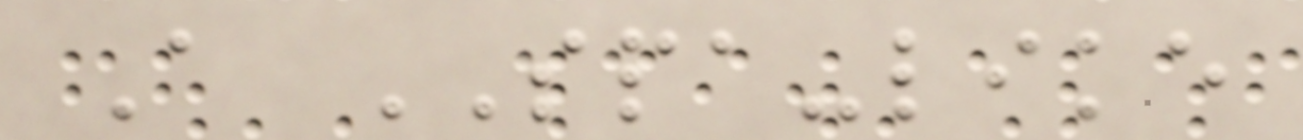A SPA-like
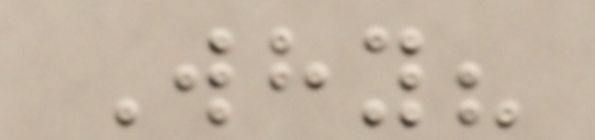Why?
